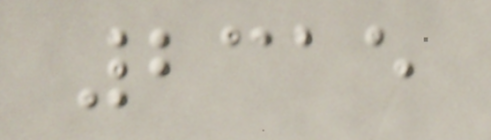2315
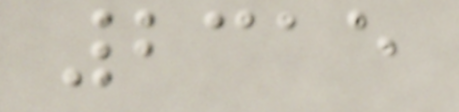2315
